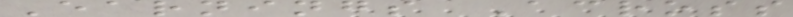Earnings Across
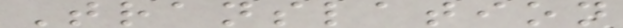Translation
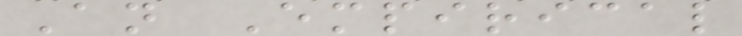An Empirical
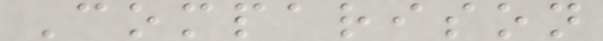Comparison
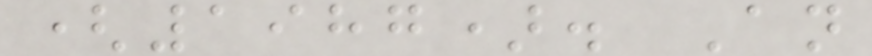(1987). An
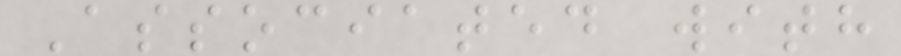Associated with
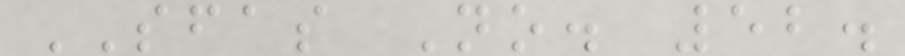SFAS No. 52.
